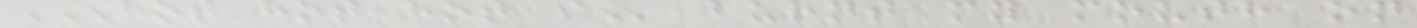HOT HOT HOT I burnt my mouth on
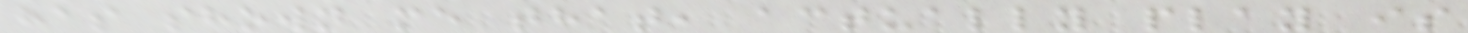has shown me that, actually play is
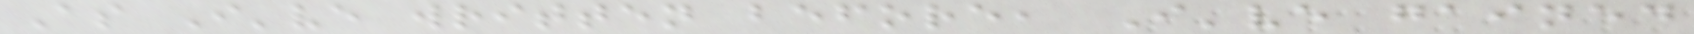As I've written before, I've gained
